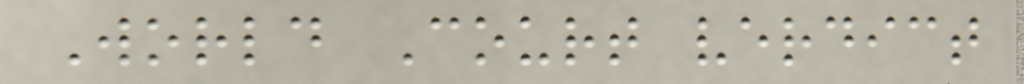World Court verdict
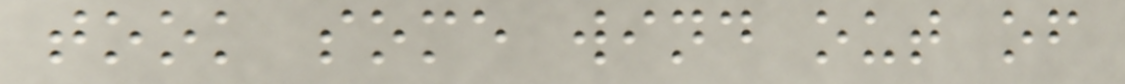took some wind out of
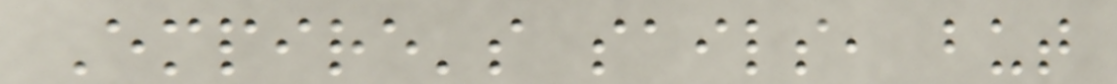Empire's sails, but
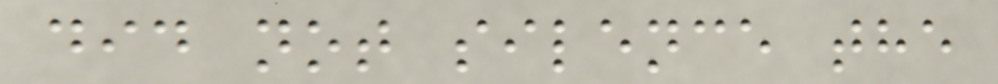did not silence the
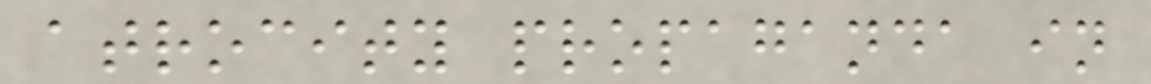atrocity propaganda in
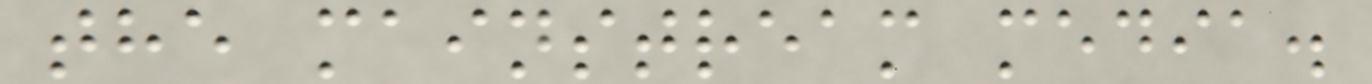the mainstream media.
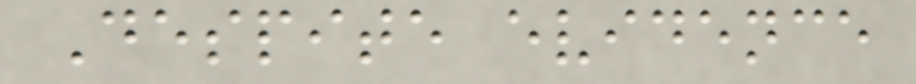Despite evidence
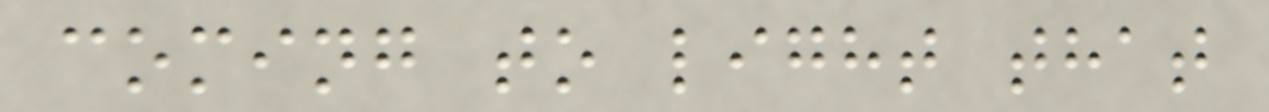coming to light that
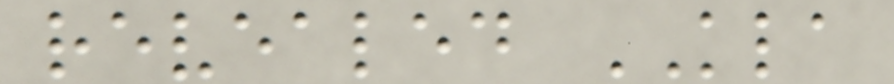revealed KLA
